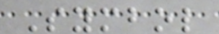Symbol
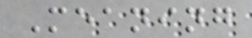Meaning
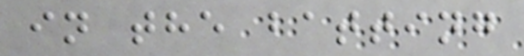in the batting
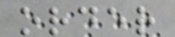order
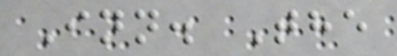Inn. The
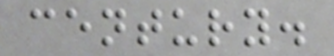century.
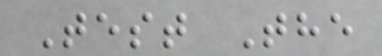Test The
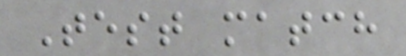Test match
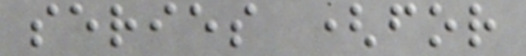series (for
